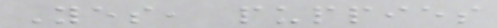Yes, puppies
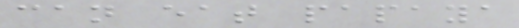can eat papaya
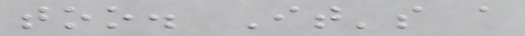too. It's a
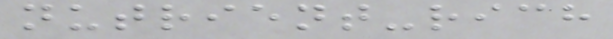nutrient-rich
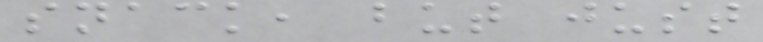snack, but just
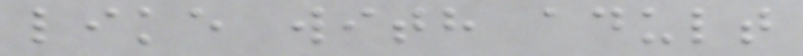like with adult
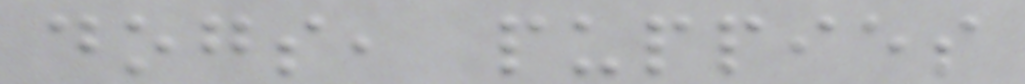dogs, puppies
